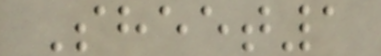Sheet1
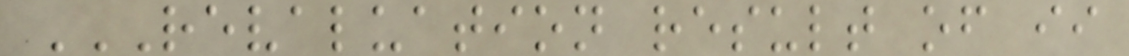REVALUATION RESULT OF II
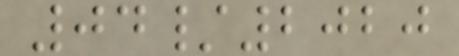04/2020
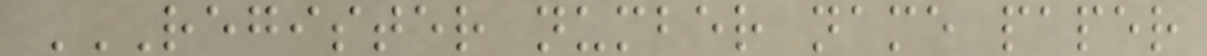REGISTER NUMBER NAME PAPER
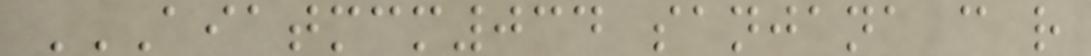AIATMCM034 SANJANA C R
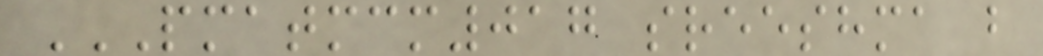PMATMCM017 SREESHMA B
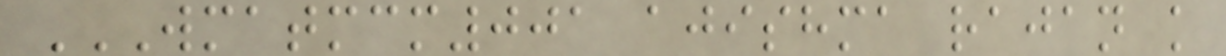WMATMCM001 AJISHMA RAJAN K
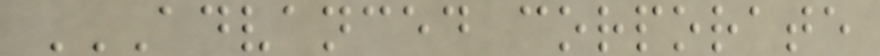ADVANCED CORPORATE
